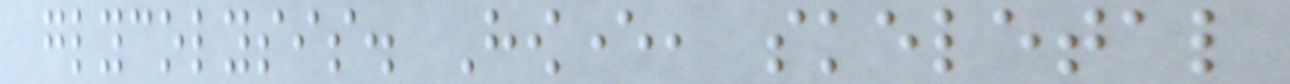glycolysis. However, skeletal
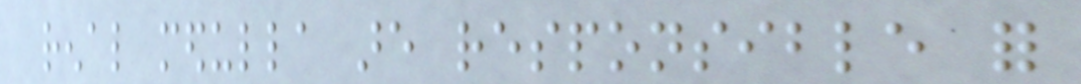renal medulla are responsible for
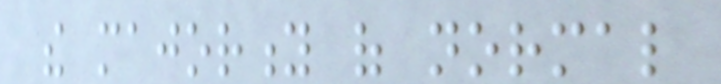the majority of normal
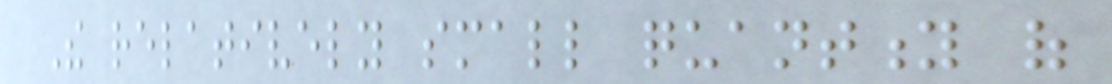The relatively small quantity of
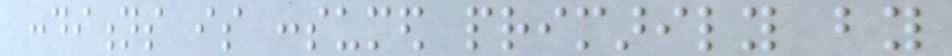conditions is consumed primarily by
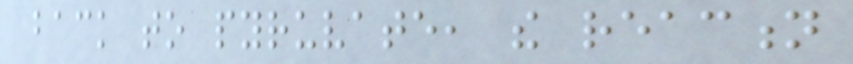back to pyruvate, the reaction
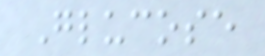Glucose
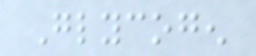Glycogen
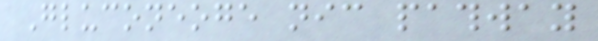Gluconeoge nic pathway
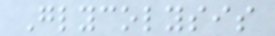Glycolysis
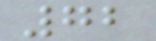72
